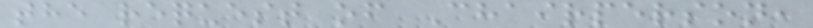the request of Chairperson,
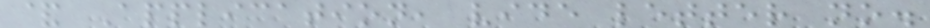& Application, vide letter no.
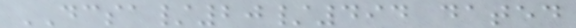DCSA/20/494 dated
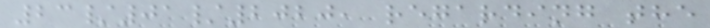23/01/2020, regarding the
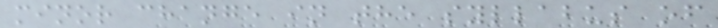minor change in the syllabus of
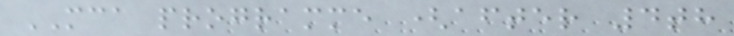MCA programme (after 4th
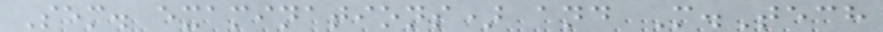Sem. examinations) and M.Tech
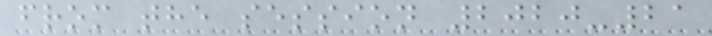from the session 2020-21
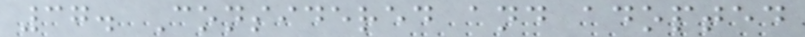37. Considered and adopted
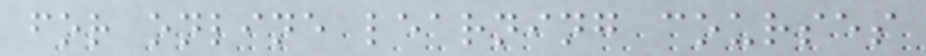for online learning courses
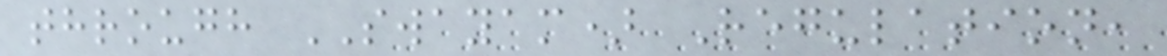through SWAYAM) Regulation,
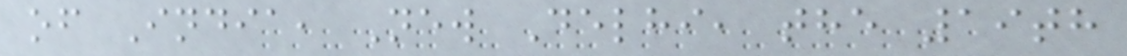of India, New Delhi, the 19th
